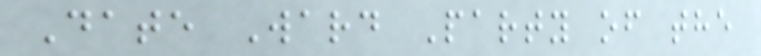Date Ward Party of the
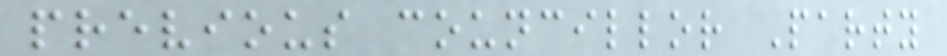previous councillor Party
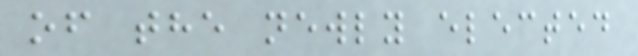of the newly elected
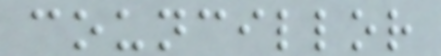councillor
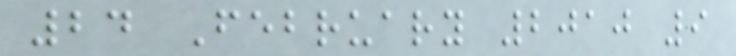24 February 2010 9
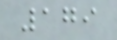179
